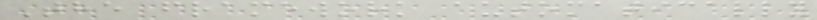The framework automatically
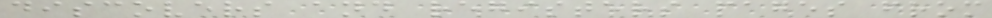discovers and registers pages from
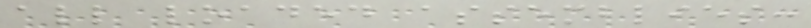all loaded assemblies:
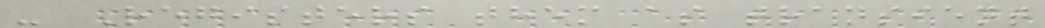- Registers them as transient
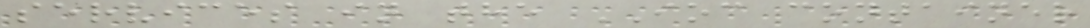services in the IOC container
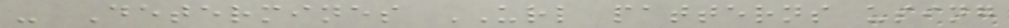- Determines URL patterns using
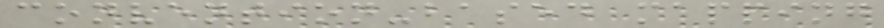convention-based mapping
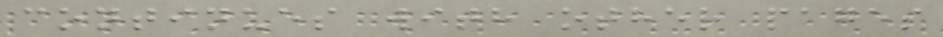continues with other pages
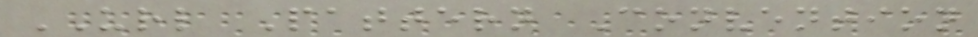URL Pattern Convention
